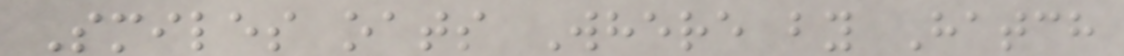Smiles oats Where by Hatch
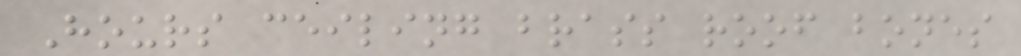Hours ceiling brass roof bones
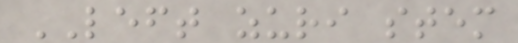LEFT zuri stem
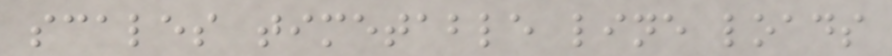scales timetable line loads
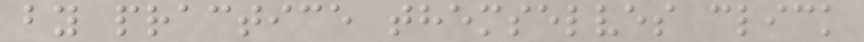by practice themselves click
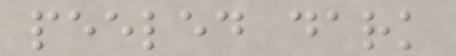peeled dark
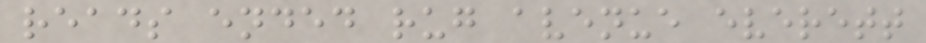reads ended rug avenue everett
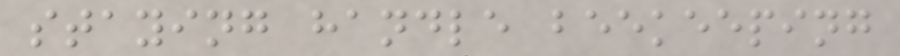staying handle beekeeping
